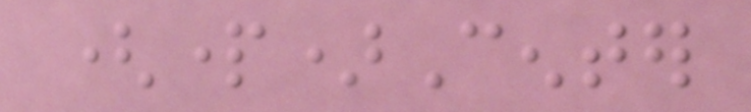(part)Center
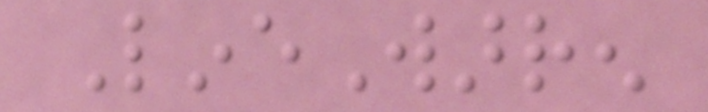LineWarren
